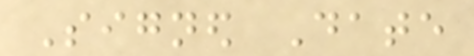Signed Date
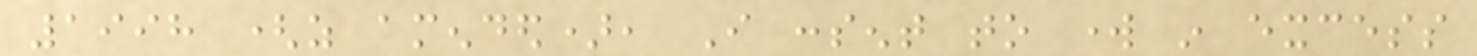1998 (as amended), I consent to work in excess
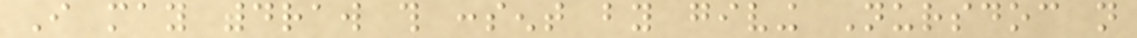I may withdraw this consent by giving Nursdoc not
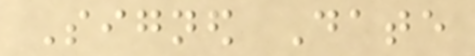Signed Date
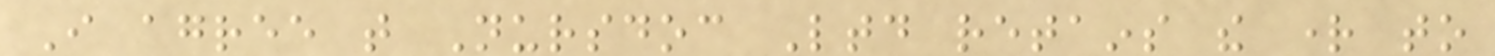I agree that Nursdoc Ltd retains the right to
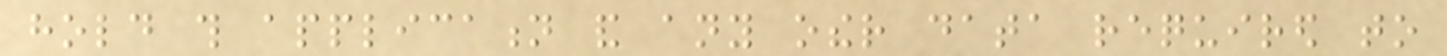hold this application and any other data required to
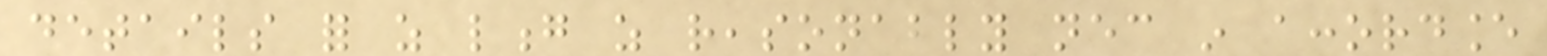details for as long as reasonably necessary in accordance
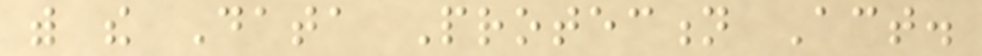with the Data Protection Act.
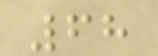68
